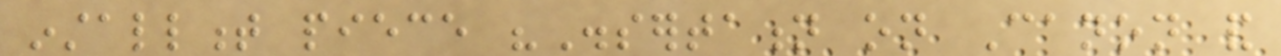installment piece "Dissertation on Canon and
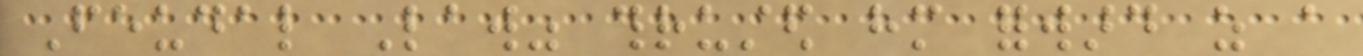Feudal Law" thrusted him forward as a
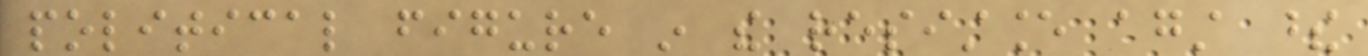political figure in the resistance against these
